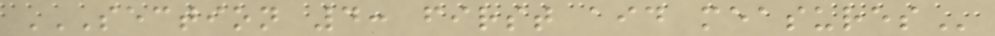SECTION 4: FIRST AID MEASURES
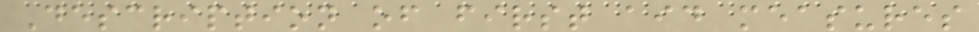Description of first aid measures
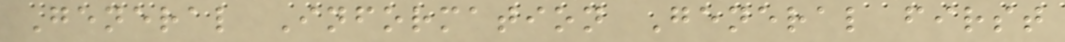General Information General first
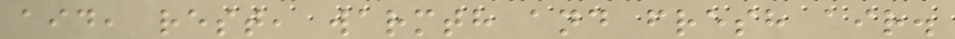aid, rest, warmth and fresh air.
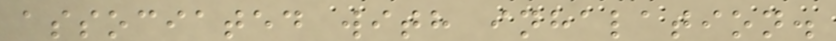associated with inhalation.
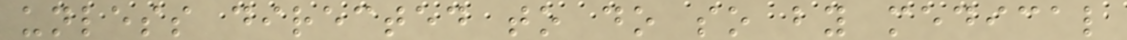unless directed to do so by medical
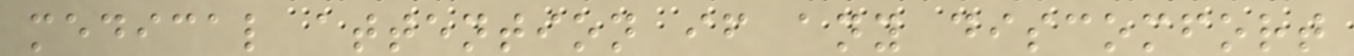medical attention if any discomfort
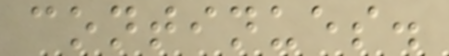continues.
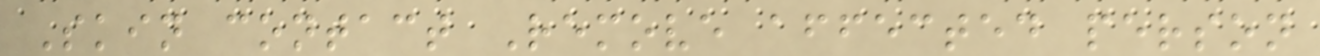Skin contact Remove affected person
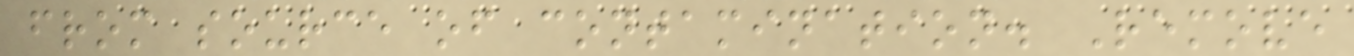from source of contamination. Remove
